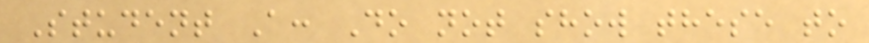Student A: Do not show these to
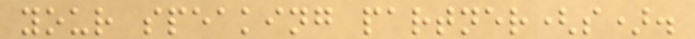your speaking partner(s).
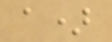a)
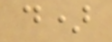d)
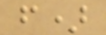f)
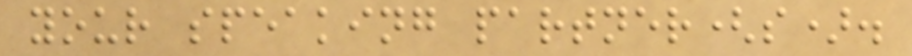your speaking partner(s).
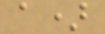a)
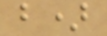b)
